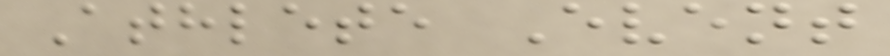Athlete Event
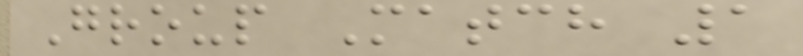Group Match 1
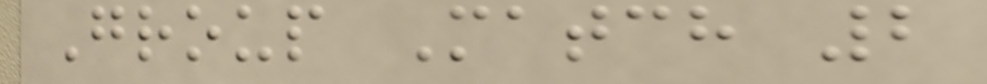Group Match 2
